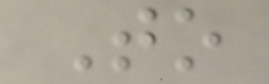To
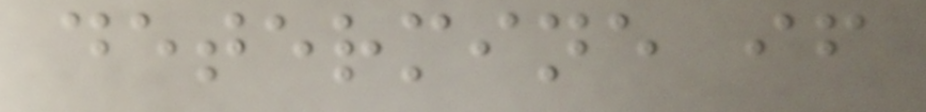determine if
